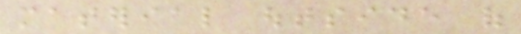material outside of
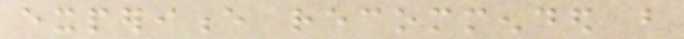experience recommended but
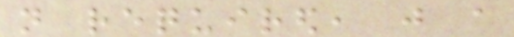not required, just a
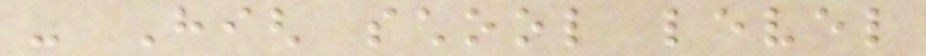- High school level
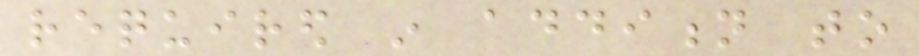required in addition to
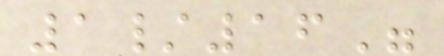1/16"
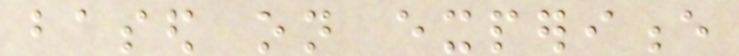based on experience
